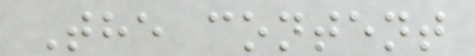The content
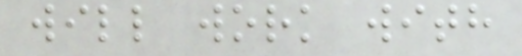will work with
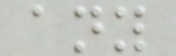any
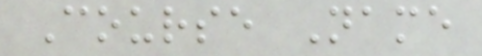Course Name
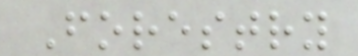Forestry
